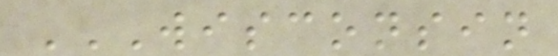WISCONSIN
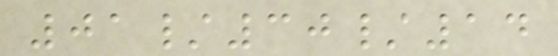01/30/14
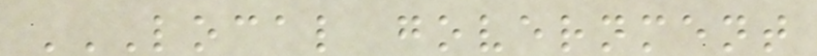LOCAL GOVERNMENT
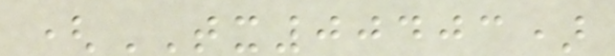(TX00403)
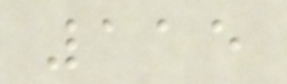115
